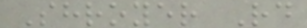Shroyer Rd
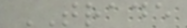TRADE
